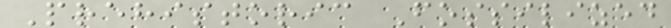Prehistoric Fossilized
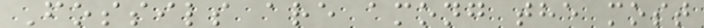Fossils are among the most
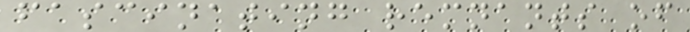fascinating remnants of
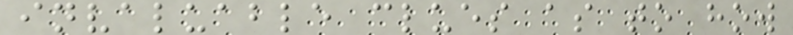invaluable clues as to how
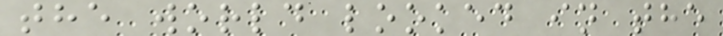the world looked in the
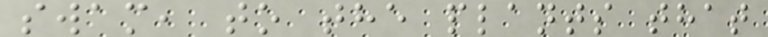swam, to the plants that
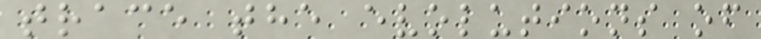trace the evolutions of
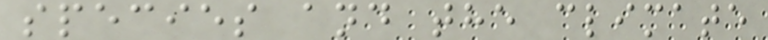species and the climate
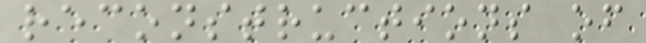reconstructions of
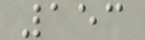153
